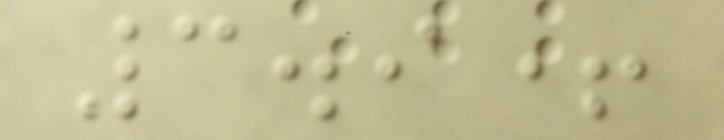3.9+
